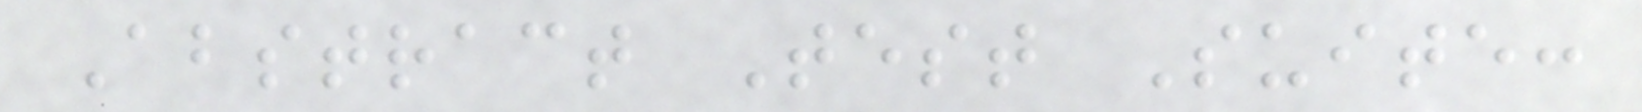Abstract Test Suite:
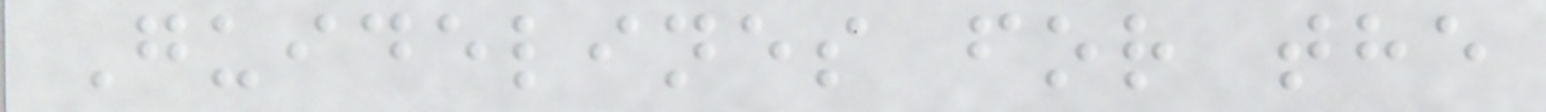Guidelines for the
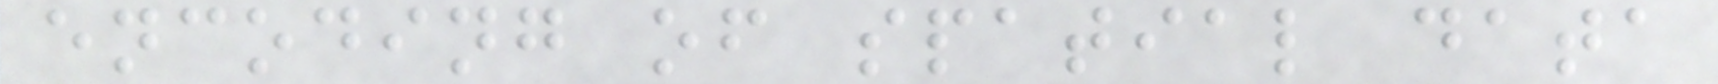encoding of spatial data
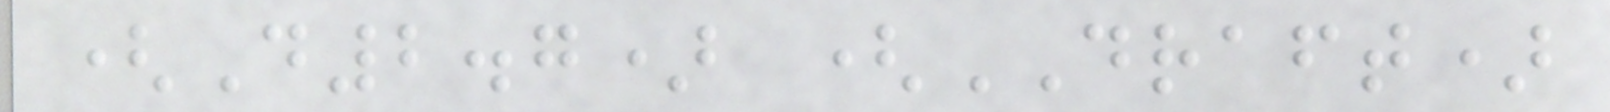(D2.7) (DRAFT)
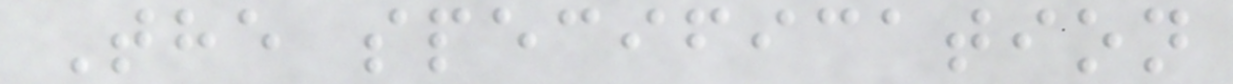The specification
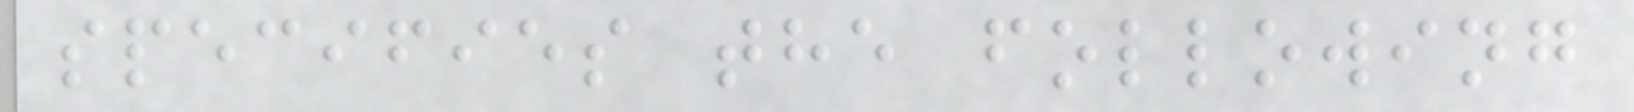specifies the following
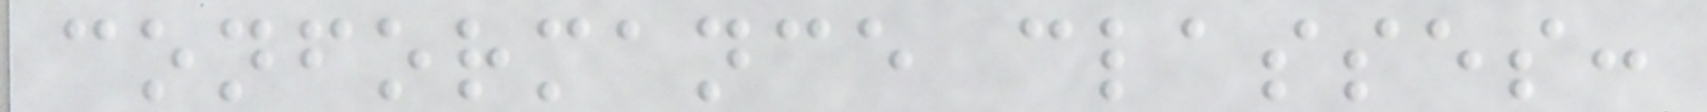conformance classes:
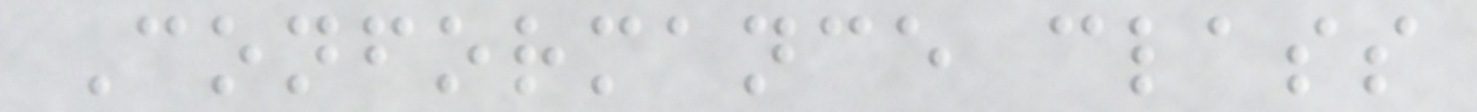Conformance class
